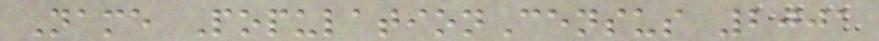Name PopulationCensus 2001
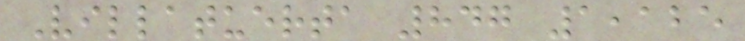Villatuerta 847 1,125
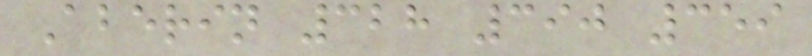Aberin 328 390 359
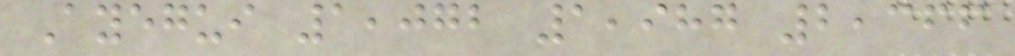Ayegui 1,072 1,987 2,366
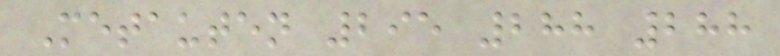Metauten 295 288 288
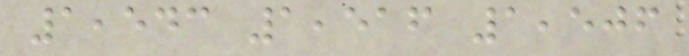1,543 1,516 1,506
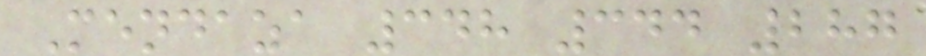Mendaza 348 344 287
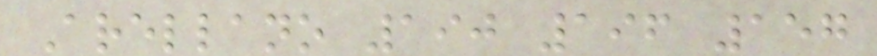Arellano 190 196 157
